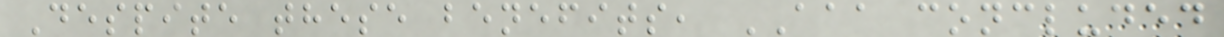Despite these benefits, AAA concluded
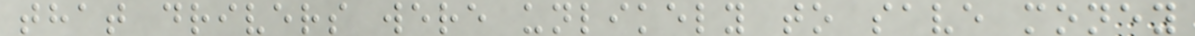that drivers were unlikely to save money
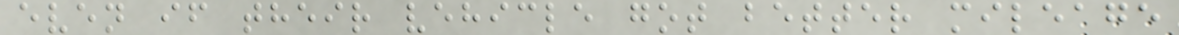even if their vehicle got better mileage
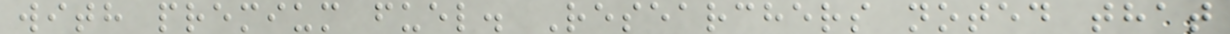with premium fuel. Researchers noted that
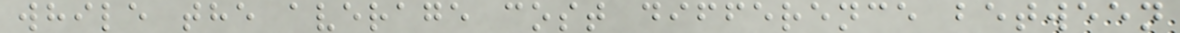while the average cost difference between
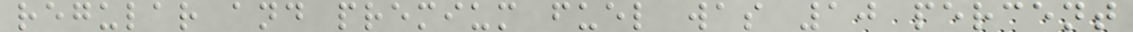regular and premium fuel was 10 percent
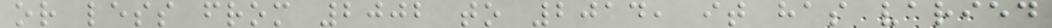or less from 2002 to 2014, it has varied
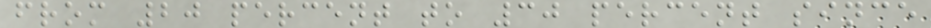from 20 percent to 30 percent since
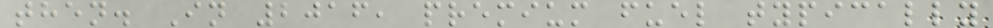then. In 2016, premium fuel typically
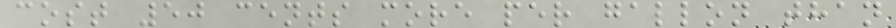cost 50 cents more per gallon than
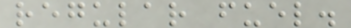regular fuel.
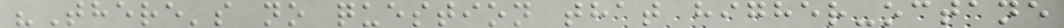"There's no question that higher-octane
